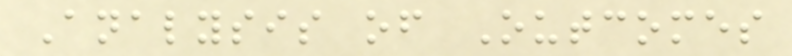Analysis of Outcomes
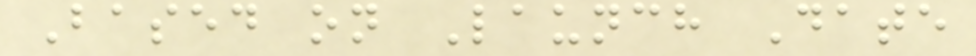Based on Launch Date
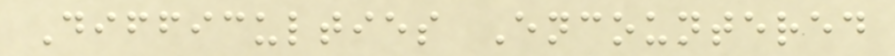Difficulties Encountered
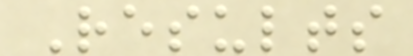Results
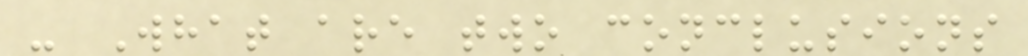- What are two conclusions
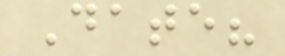Date?
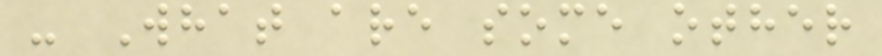- What are some other
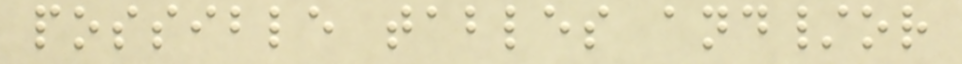possible tables and/or
